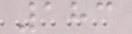183
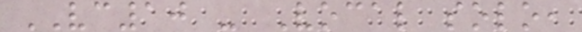VC10 - Vocal solo,
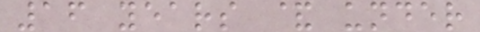16 years & under
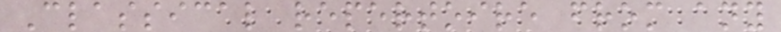Classical repertoire from any
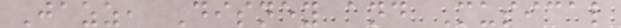Jazz, Disney and Musical
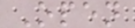Open
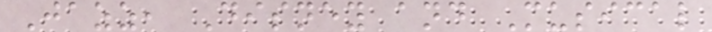Jazz, Disney and Musical
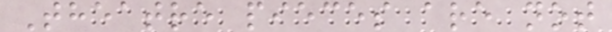Theatre pieces are not
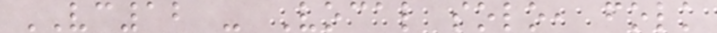VC12 - Vocal solo, folk
